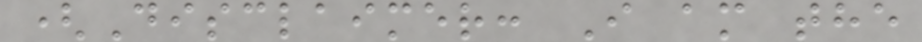(Disclaimer: I am the
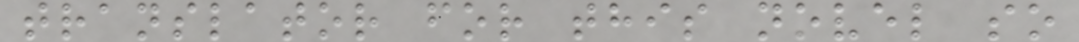translator for this novel so
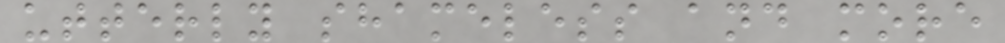utterly shameless and more
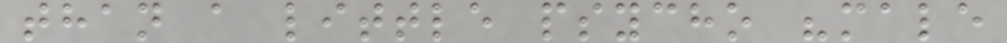than a little psycho "male
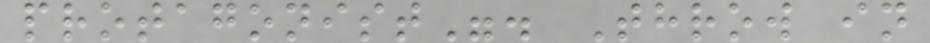protagonist". Throw in
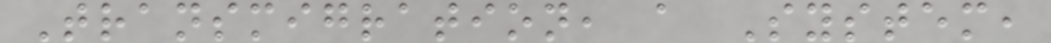Transmigration, a System,
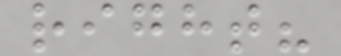right?
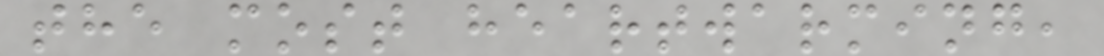the most heartwarming,
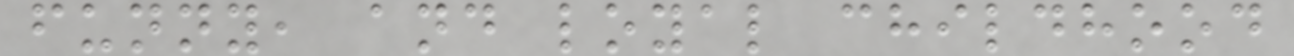funny, and loyal childhood
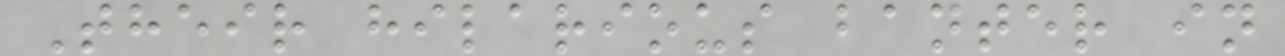Their hilarious banter in
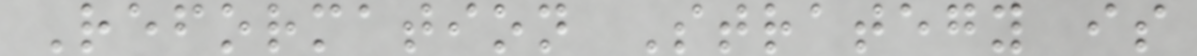Reformation Strategy is
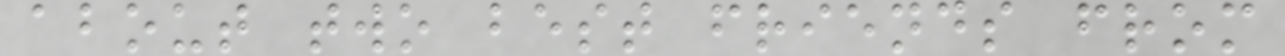about two best friends from
